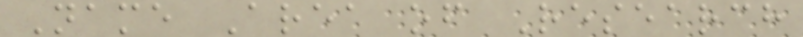Name Area of Research
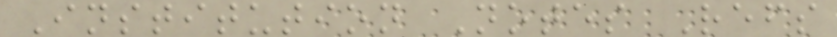Institution Notes Refs
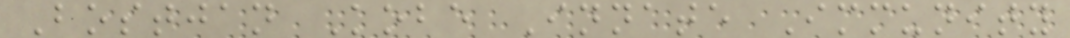Bostjan Kobe Innate Immunity
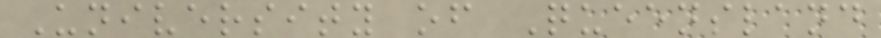University of Queensland
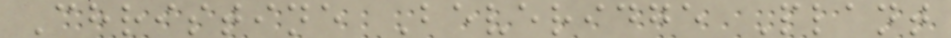Christine Beveridge Plant
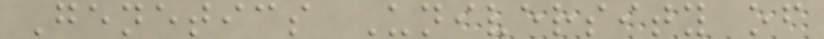Genetics University of
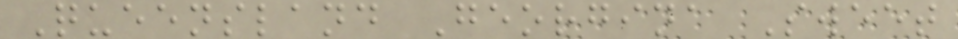Queensland Georgina Sweet
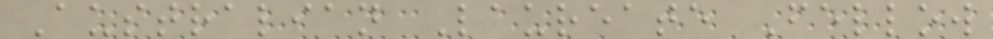Australian Laureate Fellow
